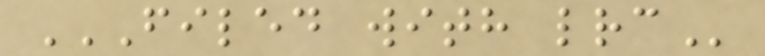FILED WITH LRC
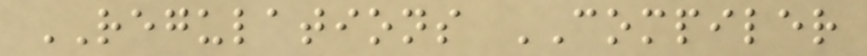REGULATIONS COMPILER
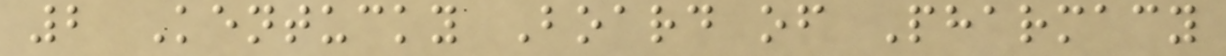2 Kentucky Board of Pharmacy
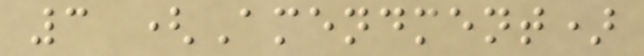3 (Amendment)
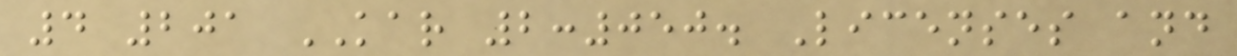4 201 KAR 2:050. Licenses and
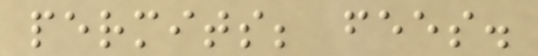permits; fees.
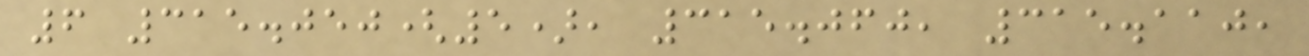6 315.050(5), 315.060, 315.110,
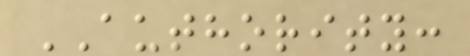AUTHORITY:
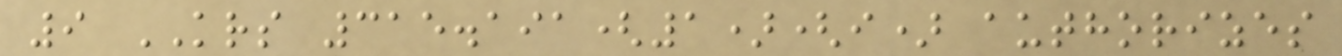9 KRS 315.191(1)(i) authorizes
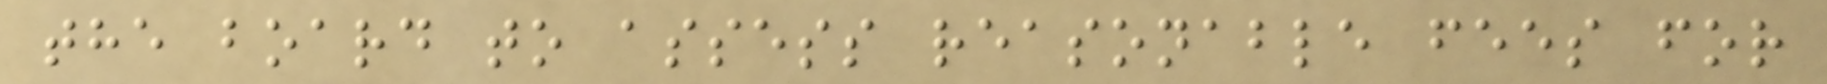the board to assess reasonable fees for
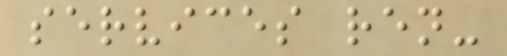services ren-
